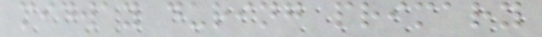midway during primary
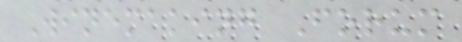Winemaking Forum
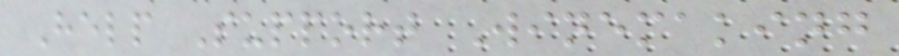Help Support Winemaking
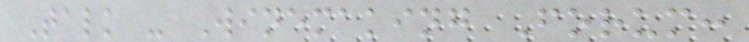Talk - Winemaking Forum:
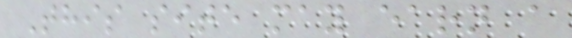This site may earn a
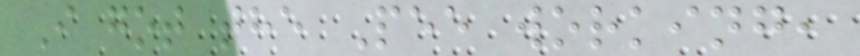I got the Pee working,
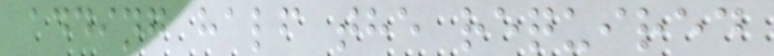adding half the required
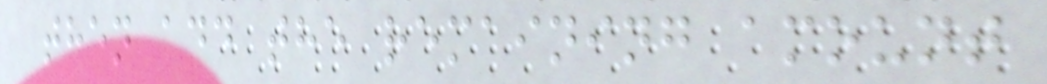then add the remaining amount
